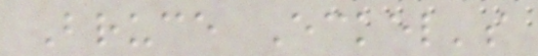Bruce Eckel's
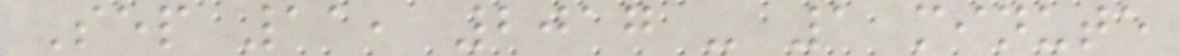Sep 11, 2017 - 1 minute
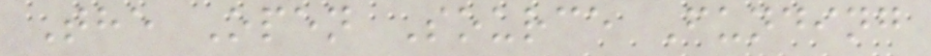The Open Source Funding
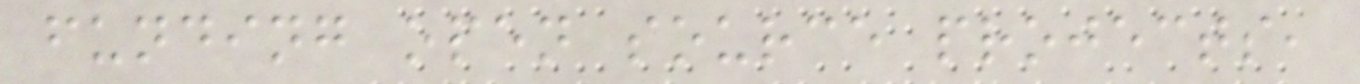funding open source projects,
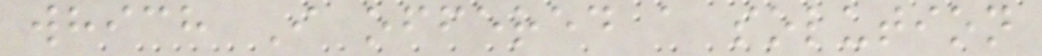which I offered a solution
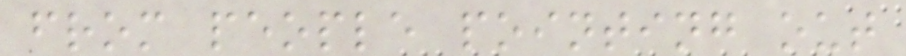from people pointing out
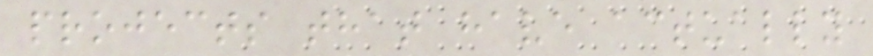projects that have actually
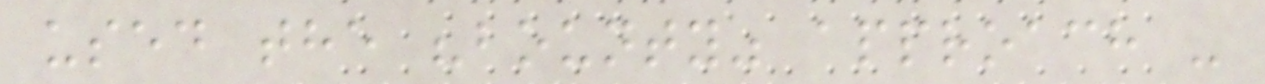used the "bounty" approach -
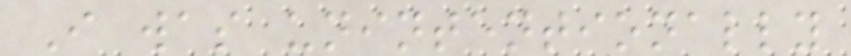I was unintentionally
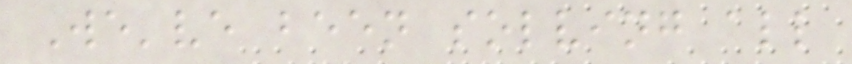We've been solving all
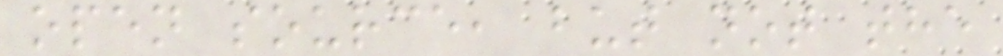open source, but not the
